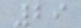29
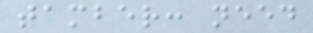tamber: need
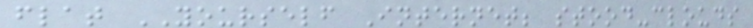flat YOURSELF Internet; stood-clouds
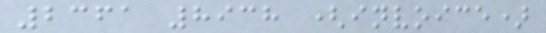2361 8938 (invoice)
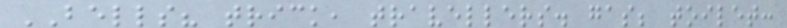BELLS? trick, travellers. gas; toilet:
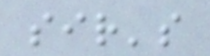sir's
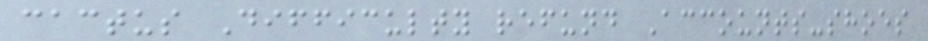cactus Difficulty refund Accounts-shoes
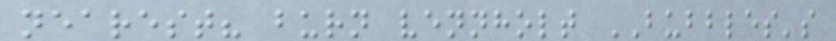nearest? burn vennholt BUBBLES's
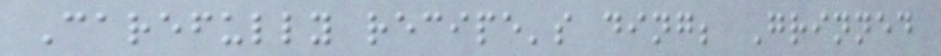Carefully recipe's ding; Grinned
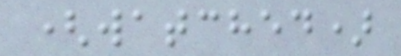(watched)
